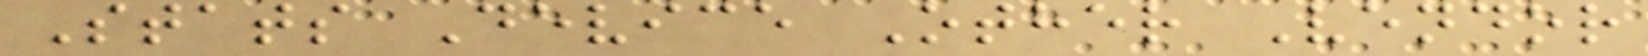Stats Device Other Vendor
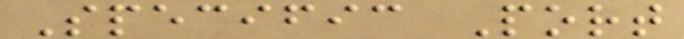Specific Port
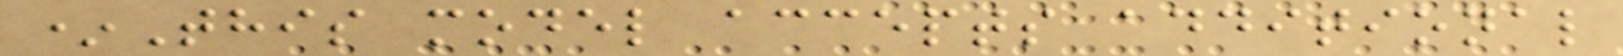*This model accepts additional
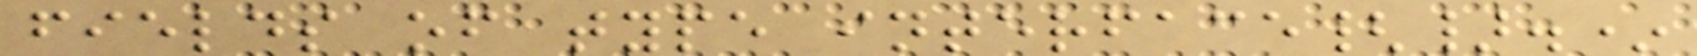fields of type interface{}.*
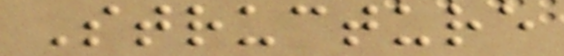Structure
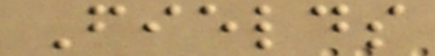Fields
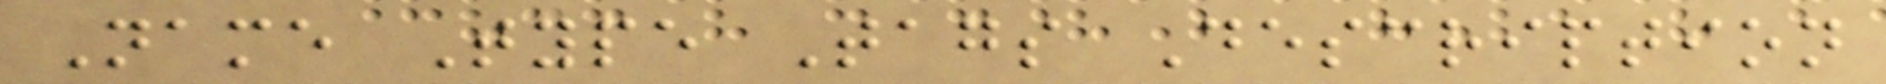Name Type Tags Description
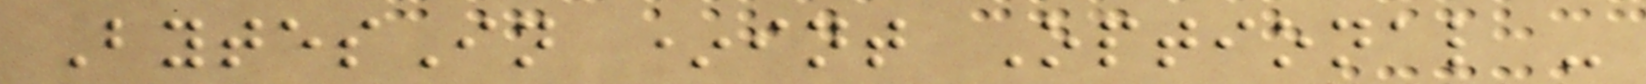BytesIn *int Optional -
